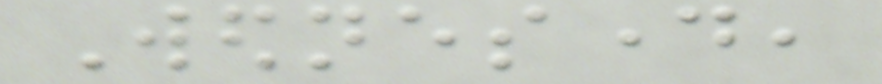Wednesday,
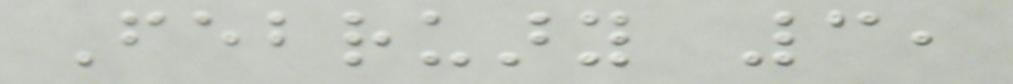February 3,
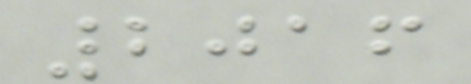2016
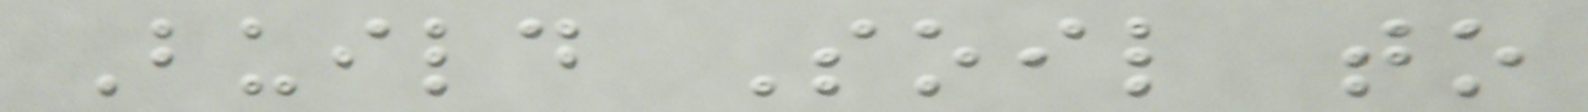Build Soil to
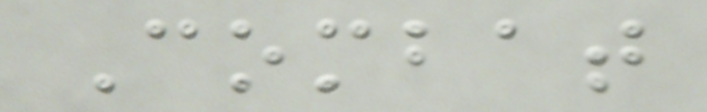Combat
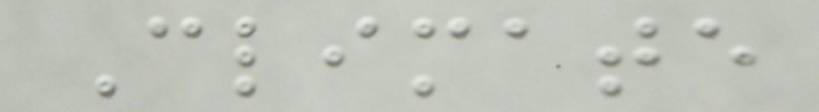Climate
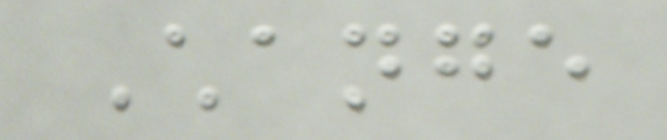Change
